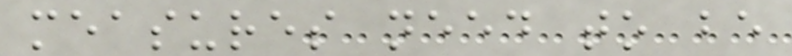measures need to be
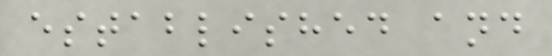established and
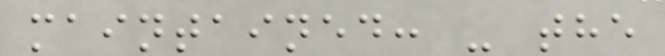maintained: - the
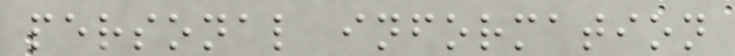personal information
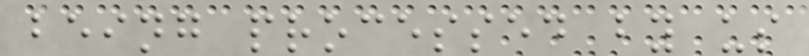being processed by us
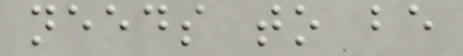needs to be
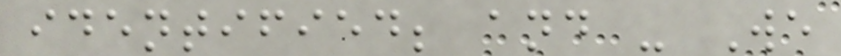identified; and - We
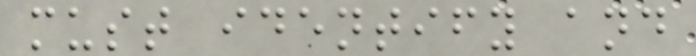must identify and
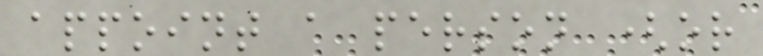appoint a person (or
